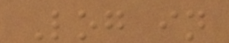Log in
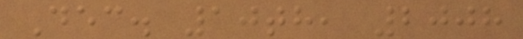Dec. 10th, 2008
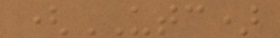(UTC)
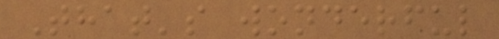That's wonderful
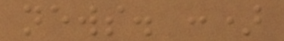news. :)
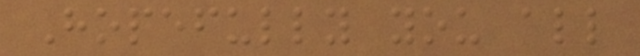Hopefully you all
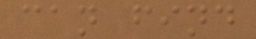can find
